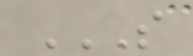S
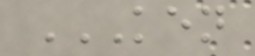KEN
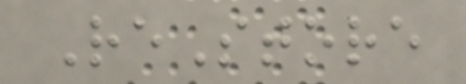ReStore
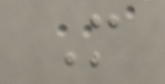M
